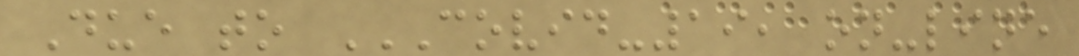Due to COVID-19, ON-LINE
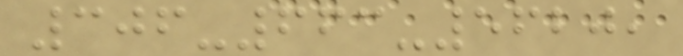306-663-5620,
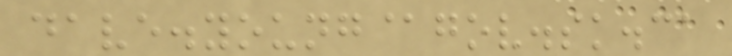dave.young@gov.sk.ca
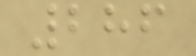286
